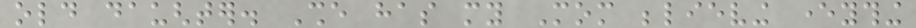old daughter. She has my Mom believing everything
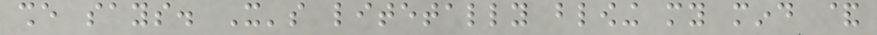she says. It's litetally blowing my mind &
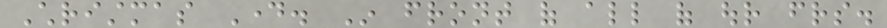Christmas Day. In front of all of our friends.
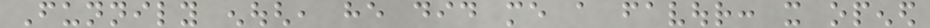Funnily enough, he did me a favour: it opened
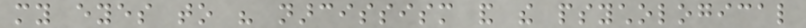my eyes to his narcissism and the psychological
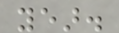year.
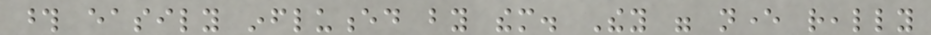those easily influenced by them. They were never really
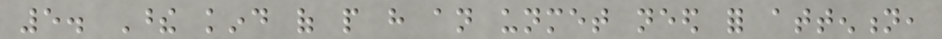5. These kind of people have an unmet need for attention,
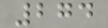274
